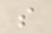s
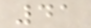41
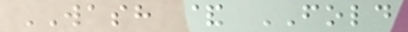WASH & FOLD
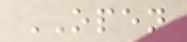OPEN
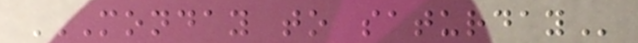MONDAY TO SATURDAY
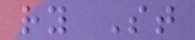ry St
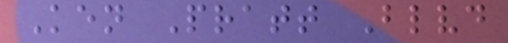Ken Pratt Blvd
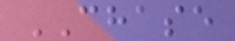CHASE
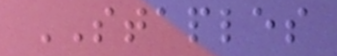STAPLES
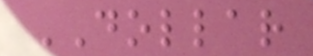DOLLAR
